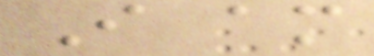I am
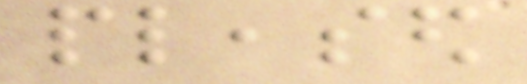pleased
